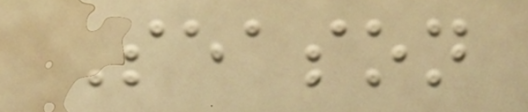Season
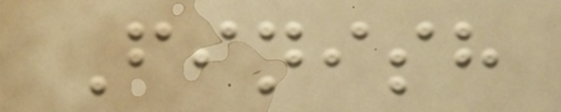Finish
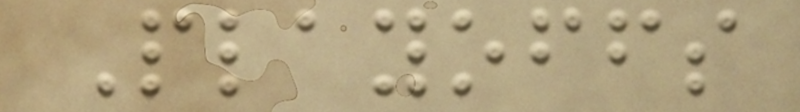Playoffs
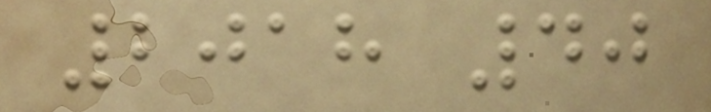2018 40
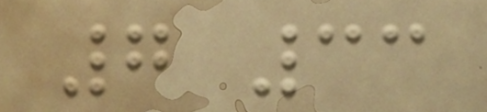7 33
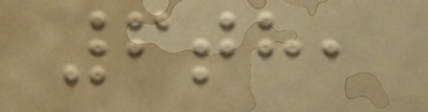6th,
